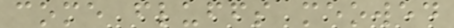come fluffs meowed
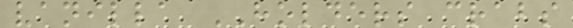vanilla HOLDERS crabs
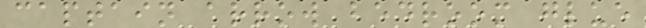captain arrow bedroom glue
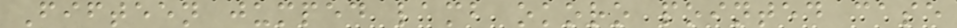Fifteen jumped lamb okoro pointed case
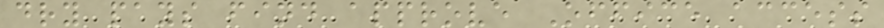dry pays find approve Office access
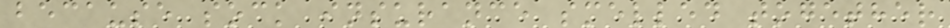because sock insurance smelled together
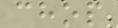chop
